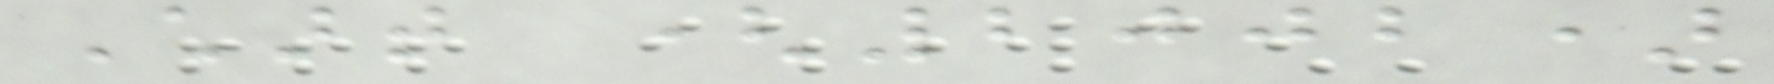Chart (2002)
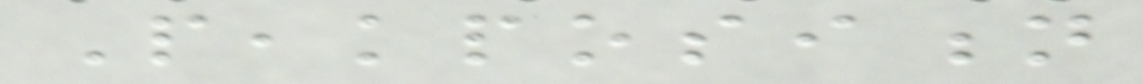Peakposition
